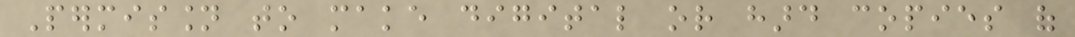Permission to make digital or hard copies of
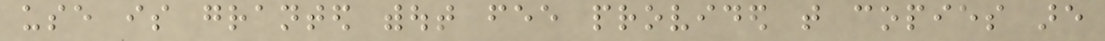use is granted without fee provided that copies are
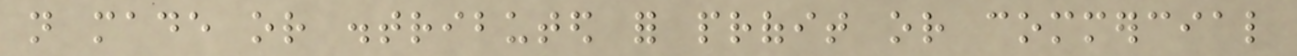not made or distributed for profit or commercial
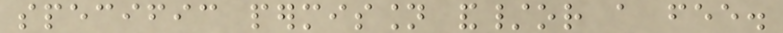specific permission and/or a fee.
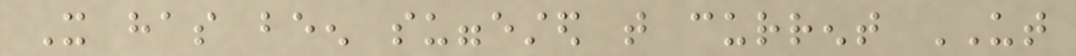It has been suggested that current UT
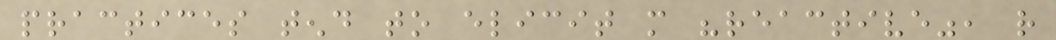practices tend to elicit more "reactive", rather
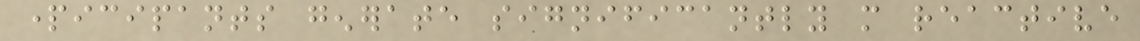participants generate significantly more reactive
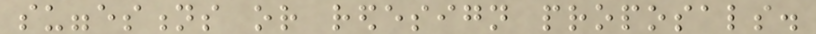suggestions or redesign proposals.
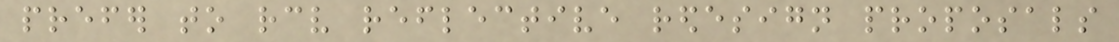prefer to receive reflective redesign proposals
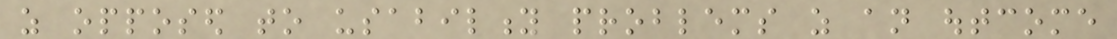as opposed to usability problems as an outcome
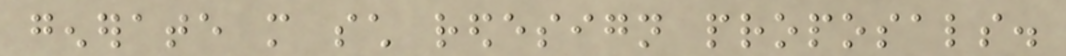generate more such redesign proposals.
